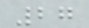27
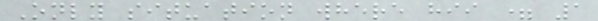Only situation where hii = 1
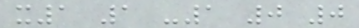x1 1 -1 0 0
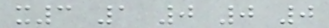x3 1 0 0 0
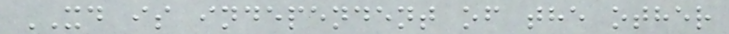XD is independent of the other
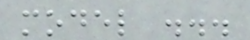model ...
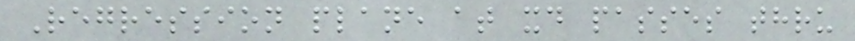Regression plane at xd passes thru
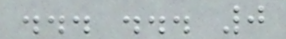... ... 0
